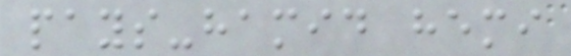pays-hamid hemi
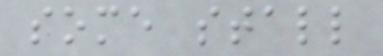some stall
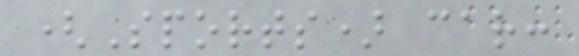(Sports) car:
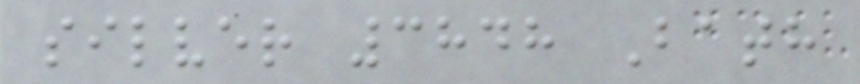silver 3848 Bath
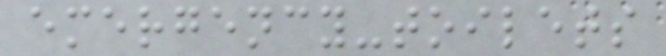emergency-toilets
